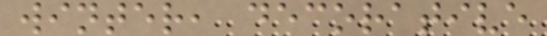winter, decorative
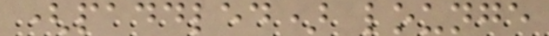(paddled) lounge
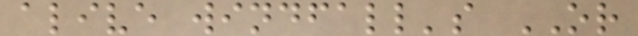alive windfall's OR
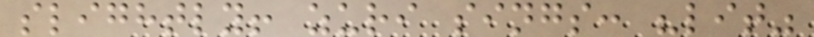slightly! zuri sings: "lit"
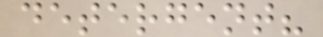detergent?
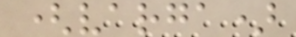(varga)
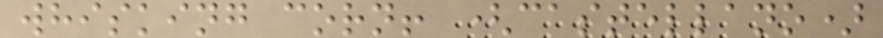whisking corn! (castellano)
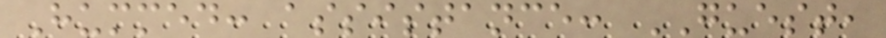Hummed: assistance: GUEST,
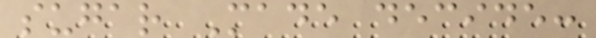sugar Made decide:
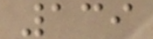139
